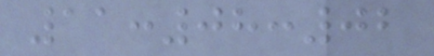11:08:02
